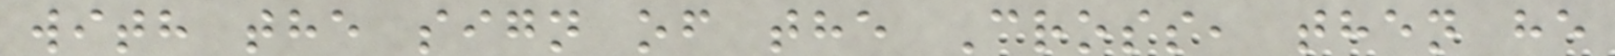with the sign of the Cross, then he
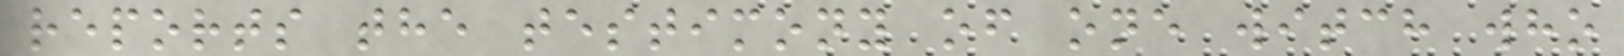reports the testimony of one witch who
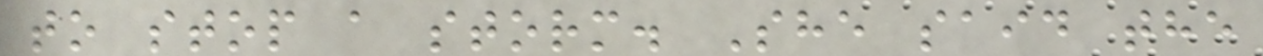to stop a storm. She said the
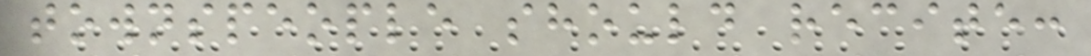townspeople should recite:
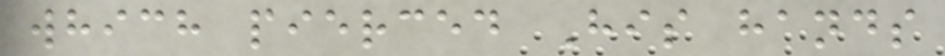which pierced His hands
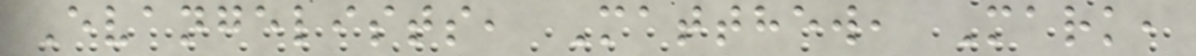Evangelists, Matthew, Mark,
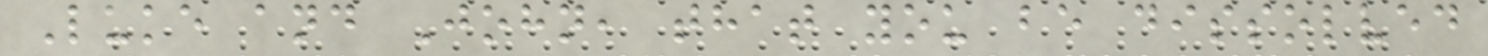Luke and John, that you be dissolved
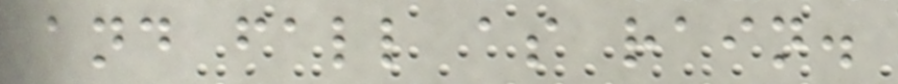and fall as rain.
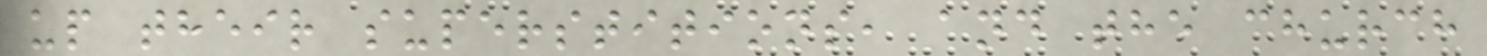up their superstitions, and the church
